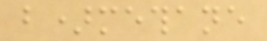b)methane
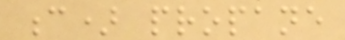c) propane
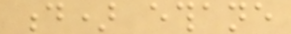d) ethane
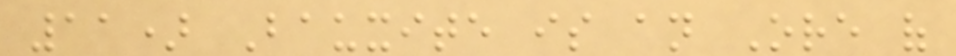11) Bauxite is an Ore of
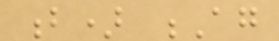b) Ag
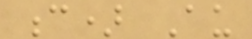c) Au
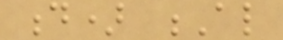d) Al
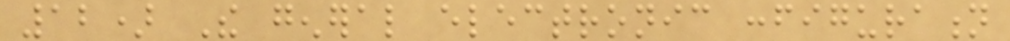12) The general electronic configuration
